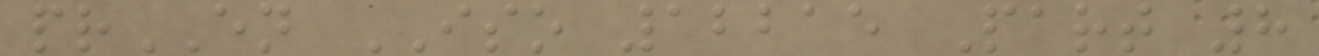prEN ISO 12215 Part 8
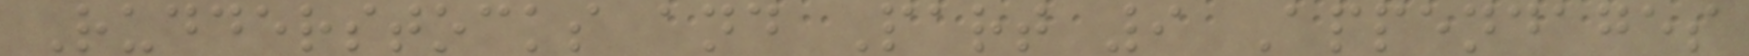Rudderstocks and Part 9 Appendages
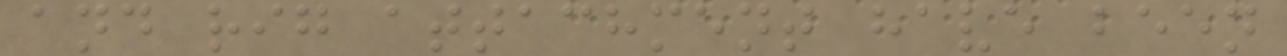and rig attachment have been
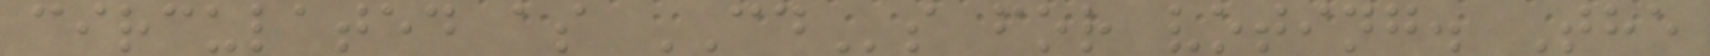circulated as CDs for voting. The
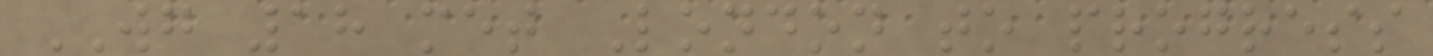WG 18 met London to progress
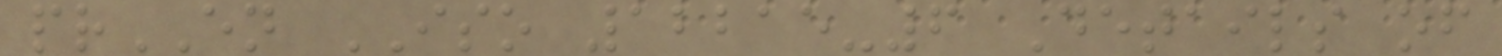prEN ISO 12215-6 Details of
